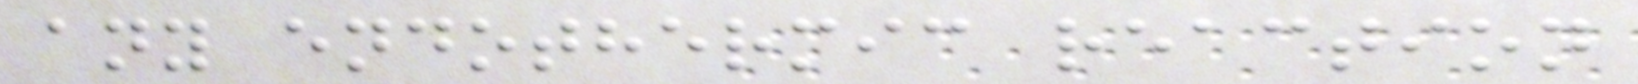any endothermic reaction
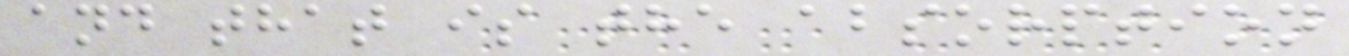and that is the absorption
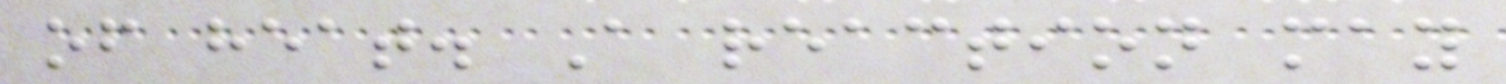of heat. A reaction may
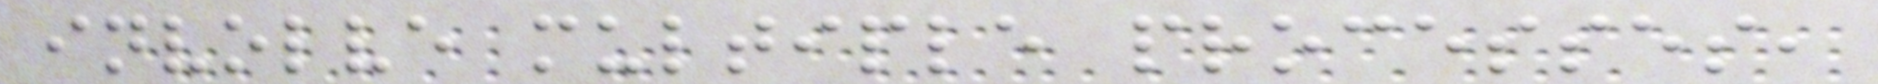involve multiple processes,
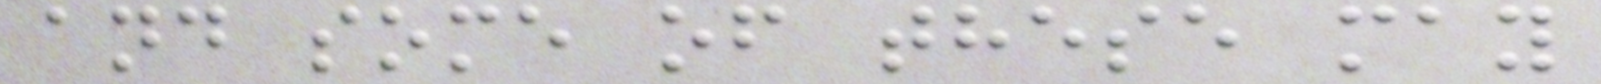and some of these may
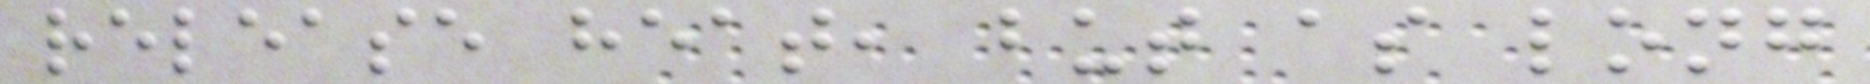release heat, but as long
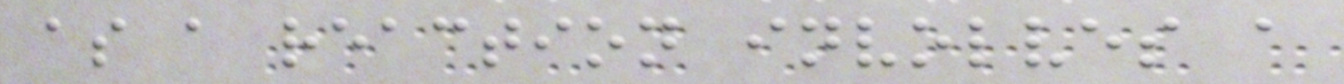as a reaction involves a
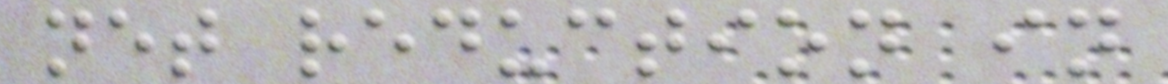net reduction in
